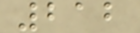212
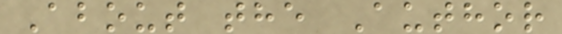About the Author
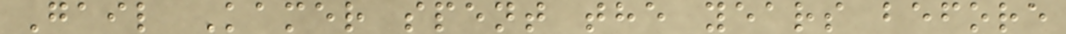Gail Kamer spent the years before
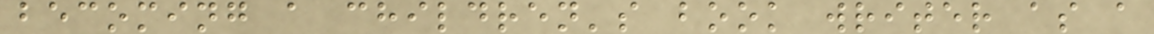becoming a children's book writer as a
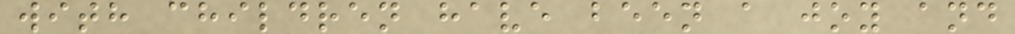with children have been a joy and
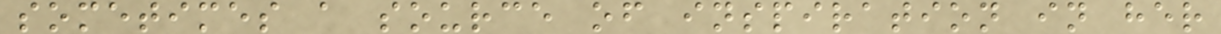sometimes a source of inspiration in her
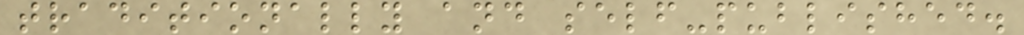traditionally and self-published.
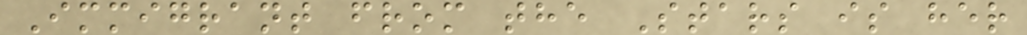Immigrant from the Stars is her
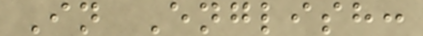In English:
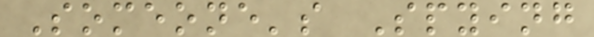Someone's Spying
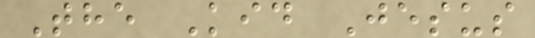The Kid Jesus
